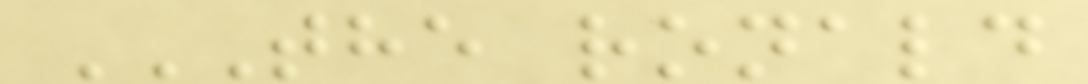THE RONALD
